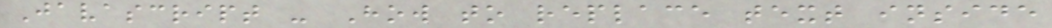Javascript - How to replace text inside
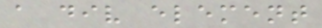a div element
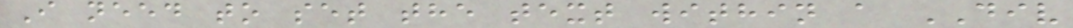I need to set the text within a DIV
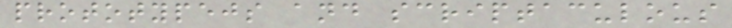prototypejs and scriptaculous
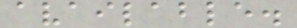available.
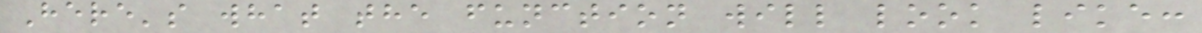Here's what the function will look like:
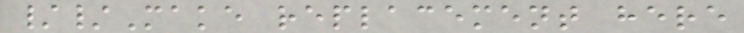//Make replacement here
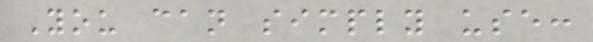You can simply use:
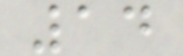14
